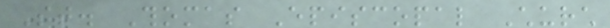St. Thomas Episcopal Church
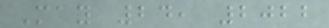May 24, 2022
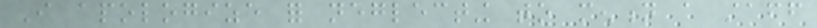I apologize for neglecting to mention a staff
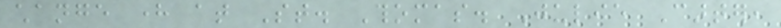change here at St. Thomas. Julie Carter,
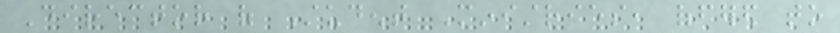Director of Student Ministries, offered to
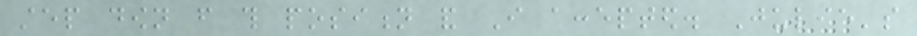step down from this position and I accepted. Julie's
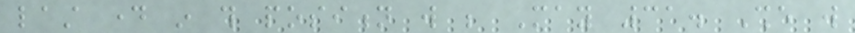last day in this position will be May 31. She will
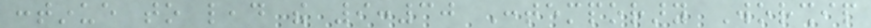continue to lead the 9:30 Contemporary Worship
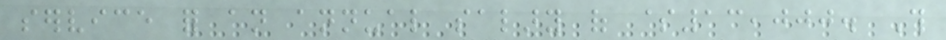service for an annual salary of $13,000. This
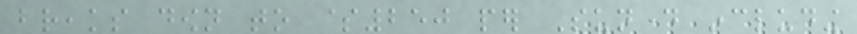breaks down to $250 per Sunday including
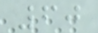60
